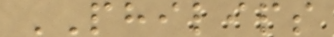PHILIPS
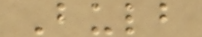Bulb
